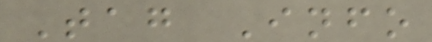Tag Info
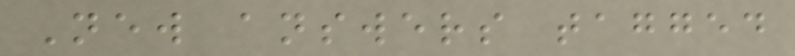New answers tagged
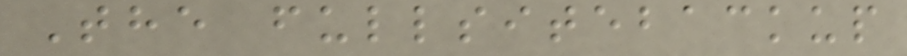The fullsitebackup
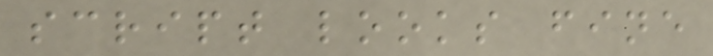script looks fine
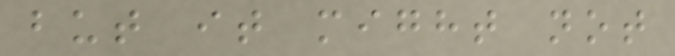but it might not
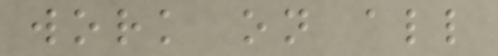work on all
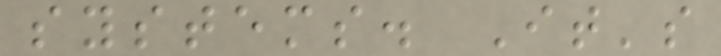systems. It's
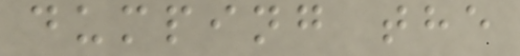dumping the
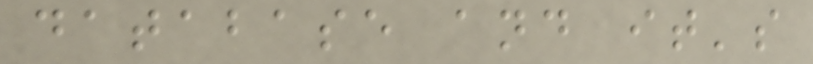database and it's
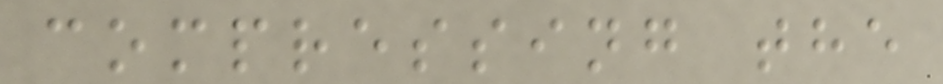compressing the
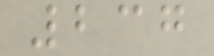237
